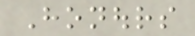Honours
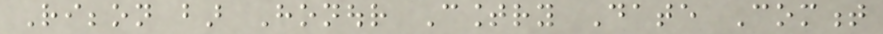Ribbon bar Honour Country Date Comment
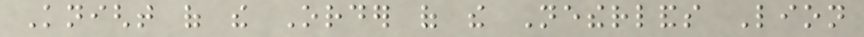Knight of the Order of the Netherlands Lion
